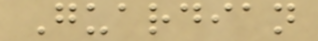Guardian
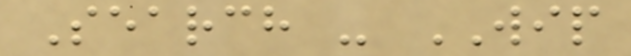Search - WIP
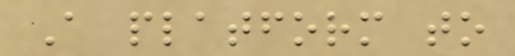A platform to
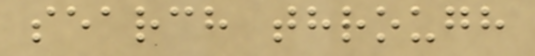search through
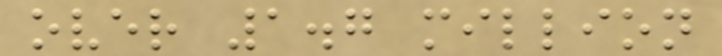over 1.7 million
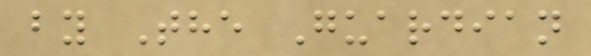by The Guardian
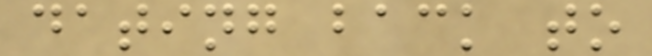dating back to
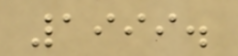1999.
